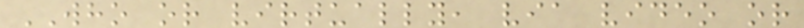WHO or virtually, via video or
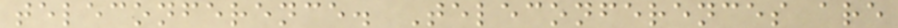teleconference. Teleconferences are
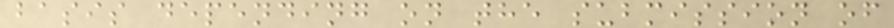basis depending on the submission of
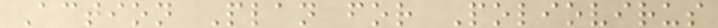Action Plan for Poliovirus
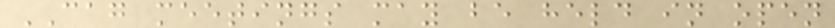CAG meetings may be held in open
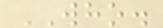WHO.
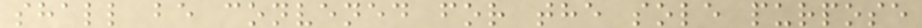shall be convened for the sole purpose
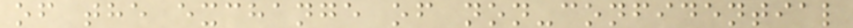of the exchange of non-confidential
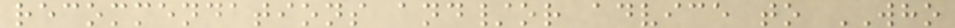recommendations and/or advice to WHO
